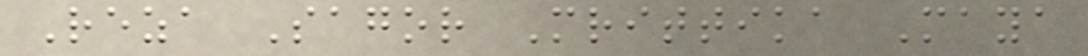Reza Sagor Mrittika Maya
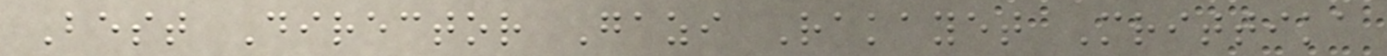Best Director Gazi Rakayet Mrittika
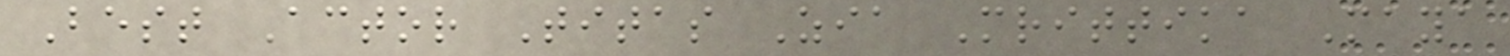Best Actor Titas Zia Mrittika Maya
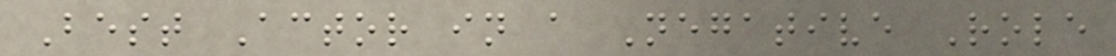Best Actor in a Negative Role
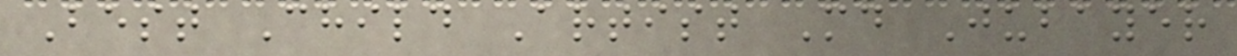Best Child Artist Md Jubayer
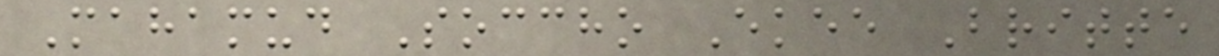Mahamud Soccho Ekee Britte
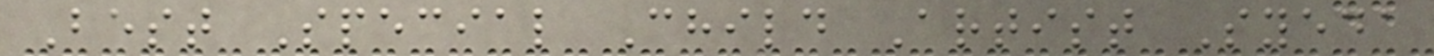Best Special Child Artist Syeda
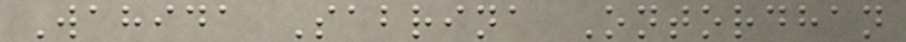Wahida Sabrina Ontordhan
